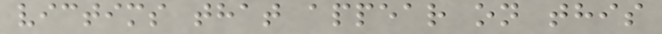victims that appear on this
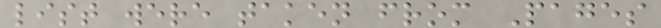list were taken from Pages
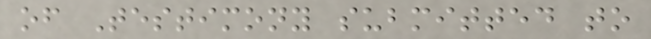of Testimony submitted to
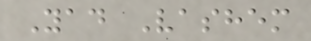Yad Vashem
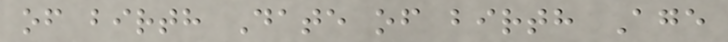of birth Date of birth Age
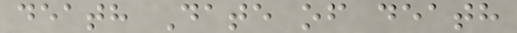death Date of death
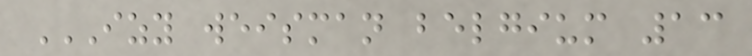IZY WEISMAN BELGIUM 13
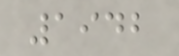1942
